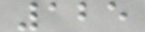125
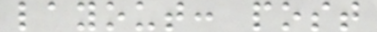layout: post
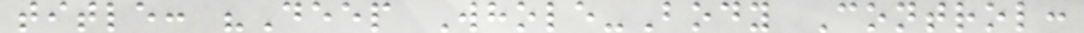title: "Deep Whole-Body Control:
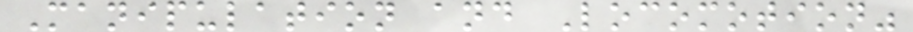Manipulation and Locomotion"
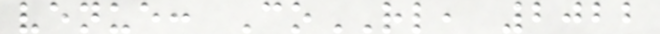venue: CoRL, 2022
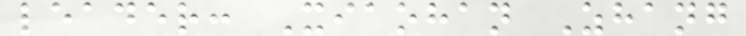leader: Xiaohan Zhang
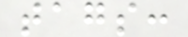tags:
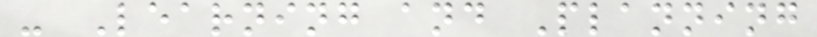- Learning and Planning
